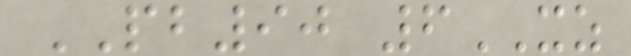PB90 6XZ
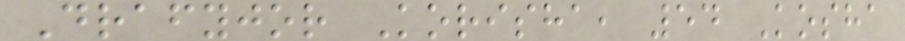Drafyjor Korisha, 54 Kosha
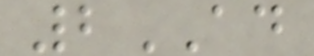2AD
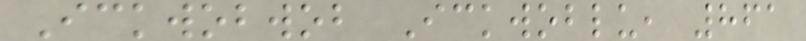Ickwobwob Ickwoblu, 861
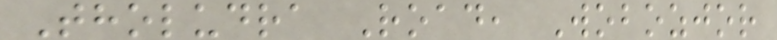Tholudra Road, Wobozjor
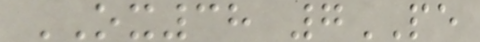OX38 7PE
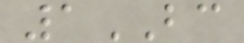1BC
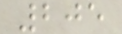205
